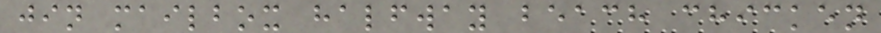jin mailbox halfway beach chicken
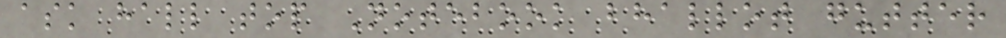ask hall top Notebook bhallot gutter
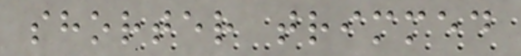shorter trimmed
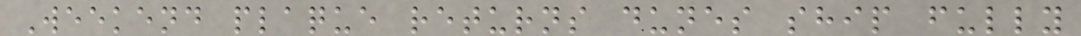Weekend plaque returns dunes ship fully
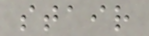stair
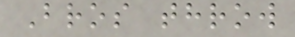Bros throw
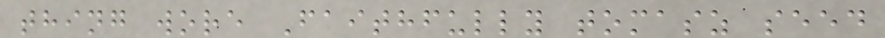thing wore Faithfully tomasz seed
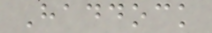Haddock
